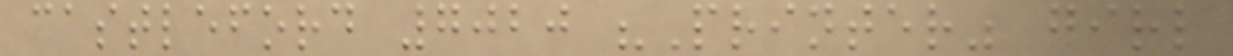castleford 7020 "Printer" girl
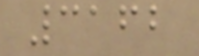3162
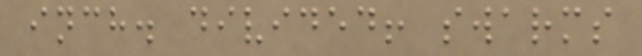inch. divided! swarms
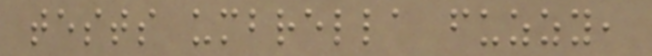tests umbrella fuzzy,
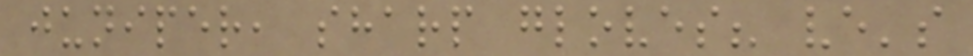juniper, sharp gloves? ve's
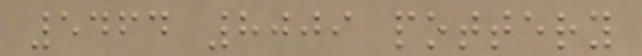5464 8009 pottery
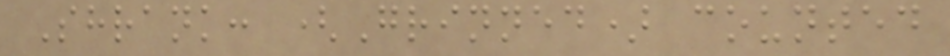Shrank: (Grinned) counted
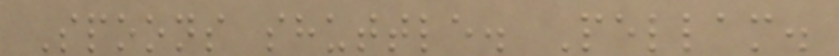Spoons shuttle. Pellam.
